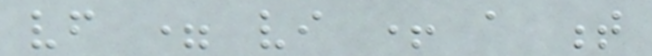vf = vi + a t
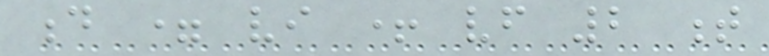d = vi + vf 2 t
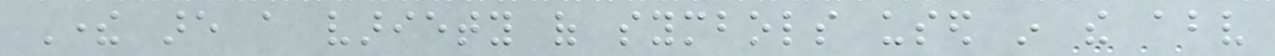There are a variety of symbols used in the above
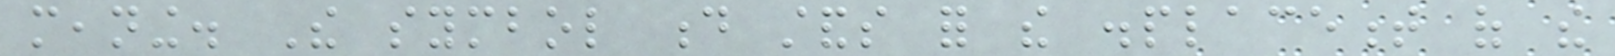meaning. The symbol d stands for the displacement of the
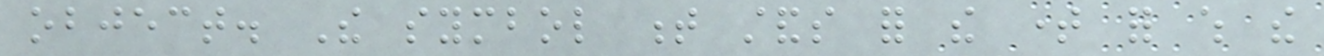object. The symbol t stands for the time for which the
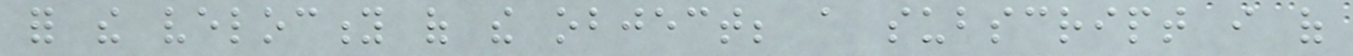for the velocity of the object; a subscript i of
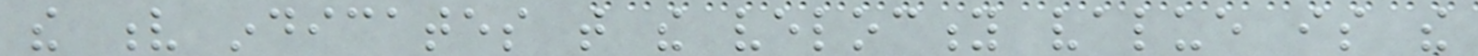the v indicates that the velocity value is the
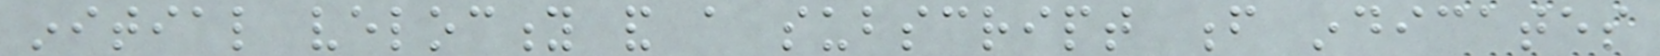initial velocity and a subscript f indicates
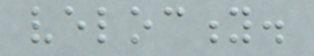velocity.
